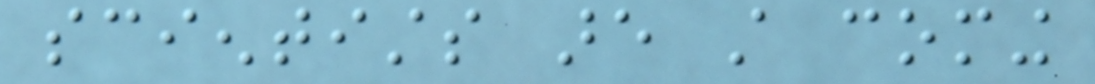scientists are still coming
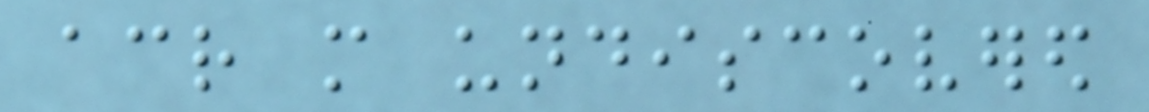across more undiscovered
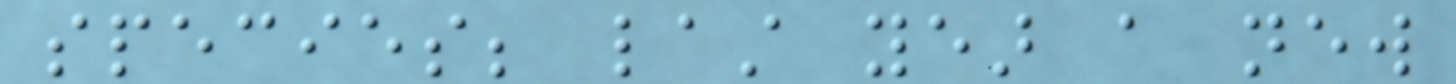species; last year a new
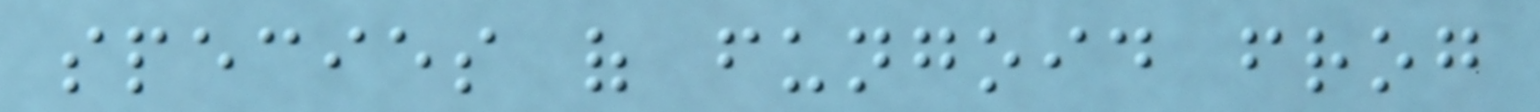species of fungoid frog
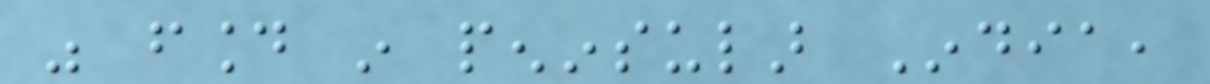was found in peninsular India,
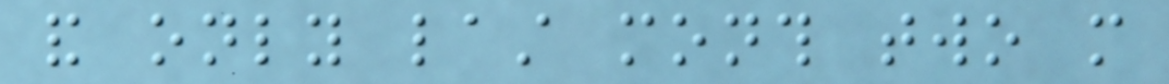and only last month two more
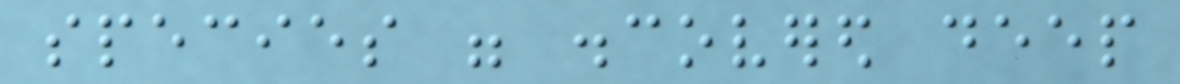species were discovered deep
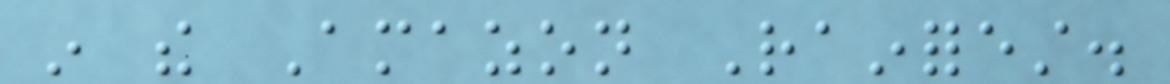in the Amazon Rainforest.
